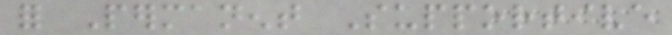for Permanent Supportive
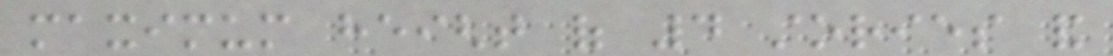maximum height of 4 stories and
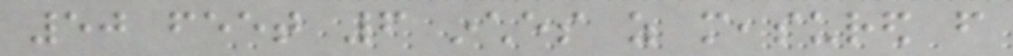50 feet 6 inches as measured from
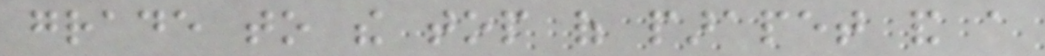grade to the top of parapet and a
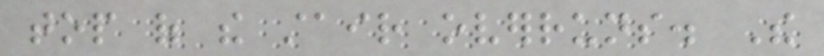top of the stair overruns. The
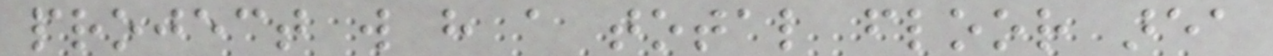project will have a total floor area
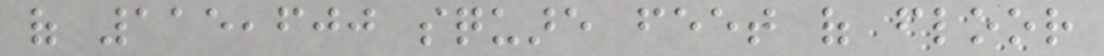of 115,600 square feet of floor
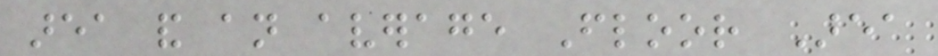area and an average Floor Area
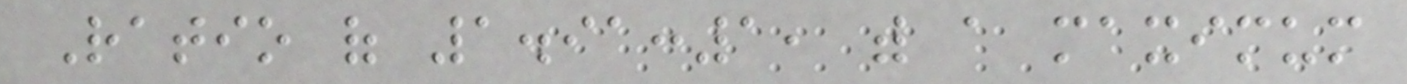Ratio of 1.91:1, with a maximum
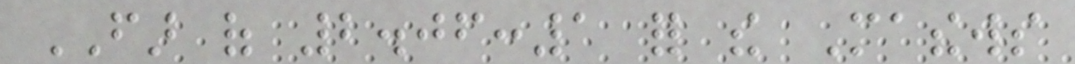FAR of 2.06:1 for the Mathews
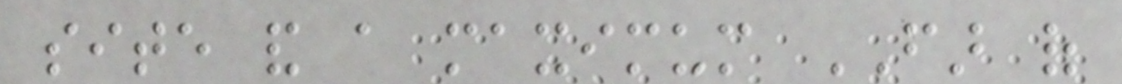site and a maximum FAR of
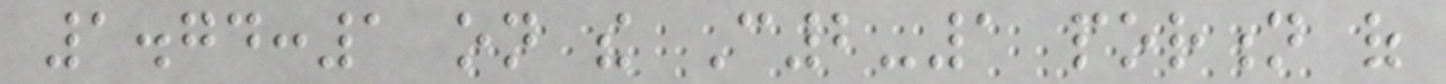1.74:1 on the C2-1 portion of
